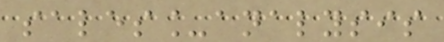sales_analysis
